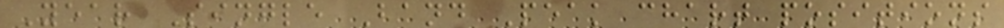Year Single Band Peak chart positions
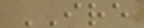IRE
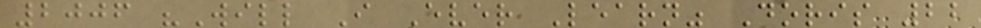2006 "Will I Ever Learn" Doris 22
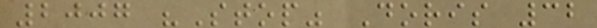2007 "Stop" Doris 32
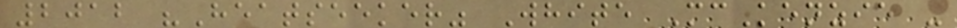2012 "Heatseeker" White McKenzie -
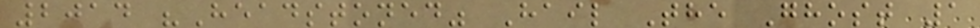2014 "Headstoned" Hail The Ghost 1
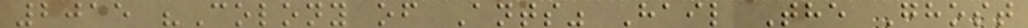2015 "Colony of Ants" Hail The Ghost
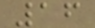16
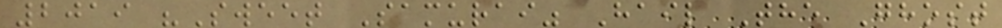2019 "Sweet Samurai" Hail The Ghost
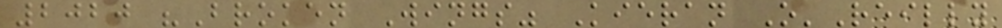2020 "Broken Wings" Kieran O'Reilly
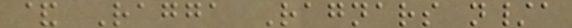& Ragga Ragnars n/a
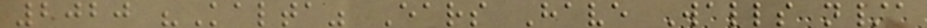2020 "Kalta" Ears Have Walls n/a
